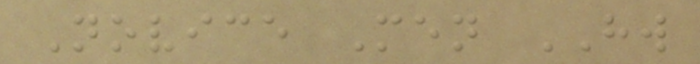Novice Men HW
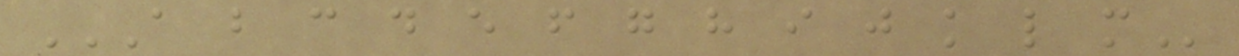A B C D E F G H I J K L M
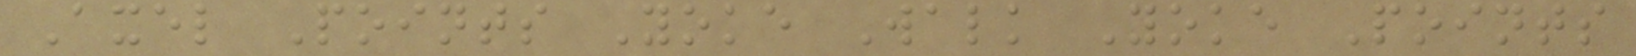Axel Points Yoke Walk Yoke Points
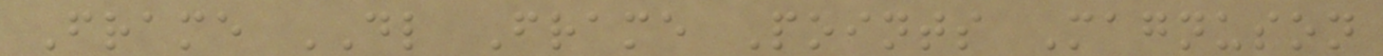Frame DL Frame Points Magnuson
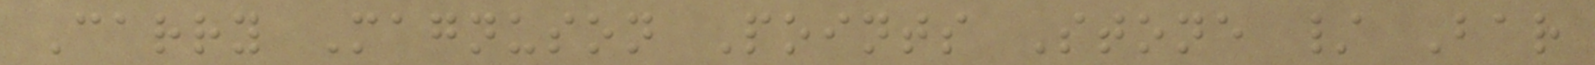Carry Magnuson Points Stone / Bar
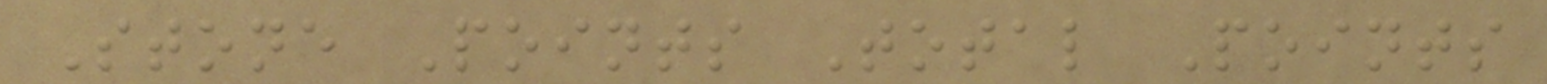Stone Points Total Points
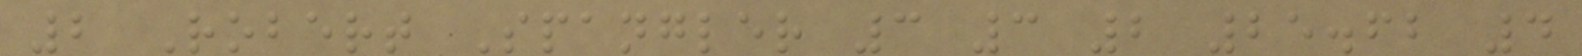2 Robert Spangler 3 3 2 25.62 4
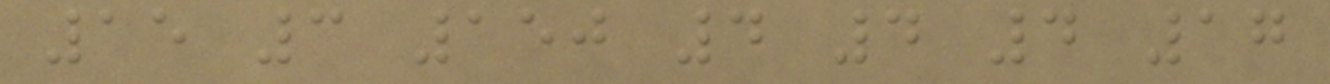15 3 150 4 4 4 17
